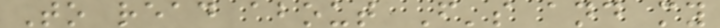To read about F's and my
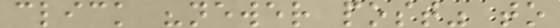click "newer post" to
